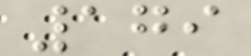179
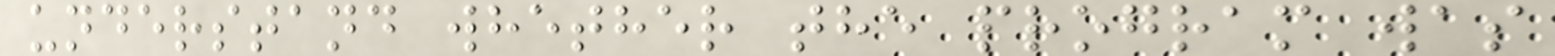understand whether the program was
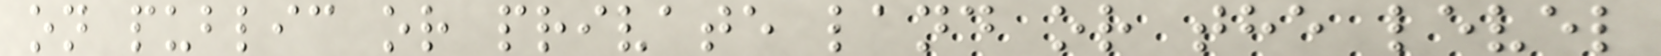on public or private land or the level
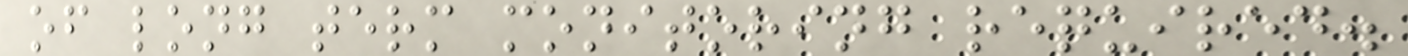of long term monitoring required.
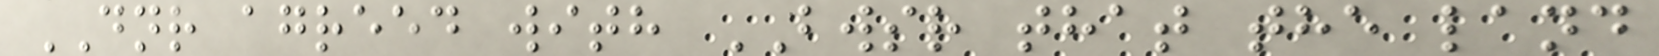DNR agreed with BWSR that the land
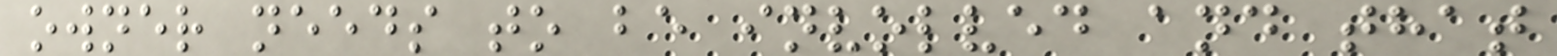owner needs to be involved and that
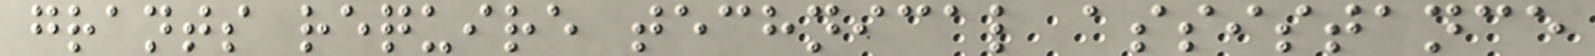grants require technical assistance
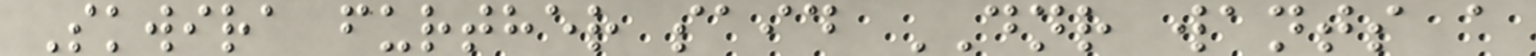Skwira further said DNR wants a
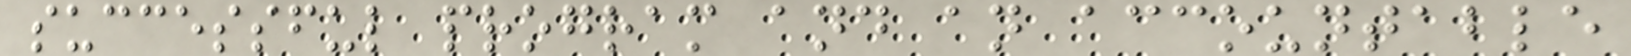successful program and an accountable
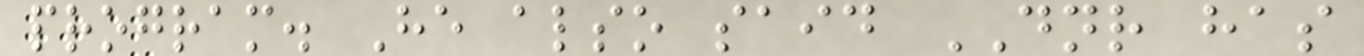program. He also said DNR has
